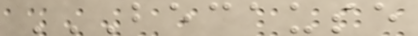BECAUSE
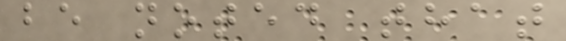be noted that
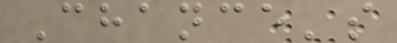Chance's
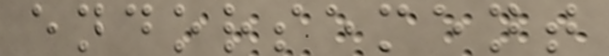endorsement
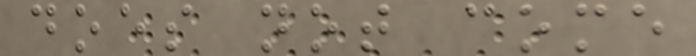does not come
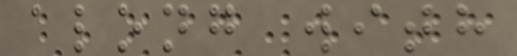along with
